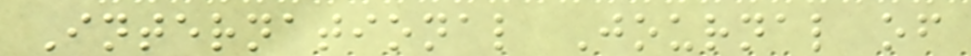International Journal of
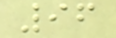96
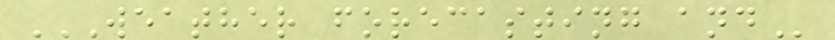WEATHER FORECASTING AND
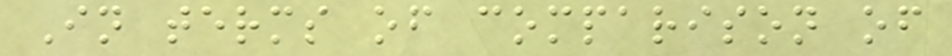In terms of comparison of
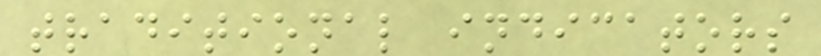traditional indicators
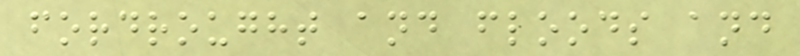fordrought and floods and
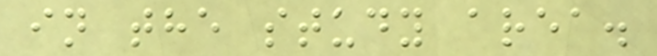in the study area.
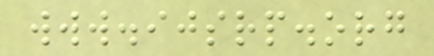www.ijsrp.org
